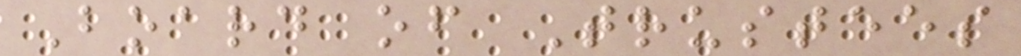Board of Trustees
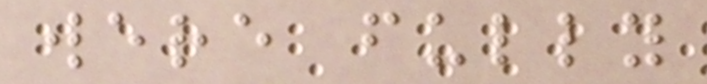were fully
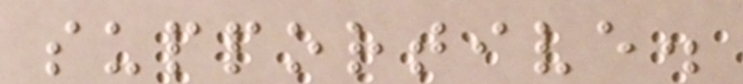supportive.
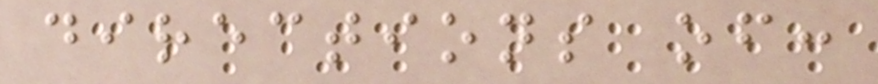directions of:
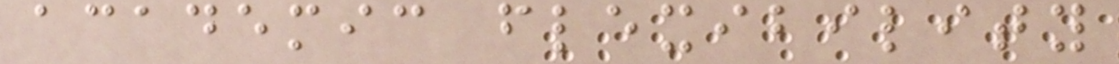academic flexibility
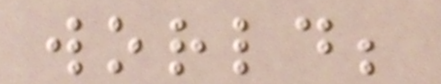world;
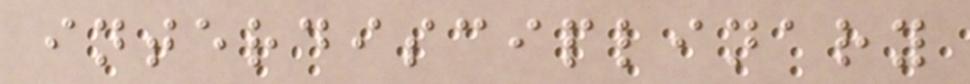interdisciplinary
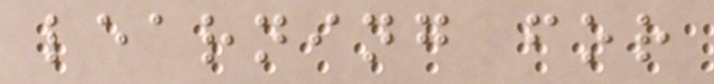learning for
